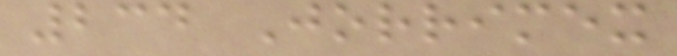234 Jorrimex
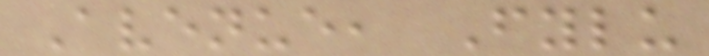Avenue, Fylu
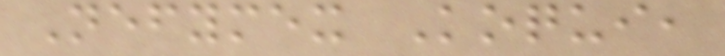Nefymex Koqui,
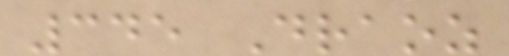345 Draoz
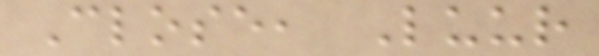Close, Luur
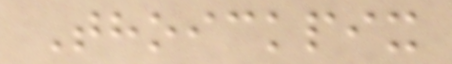Thoickpix
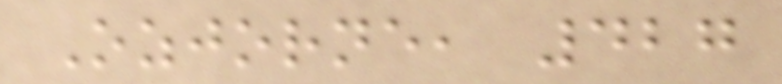Ozjorne, 427
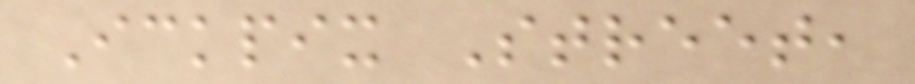Ickpix Street,
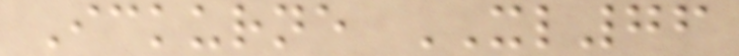Ickurne XL76
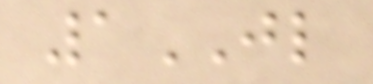1JL
